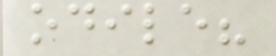odile?
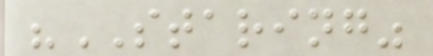"STARING"
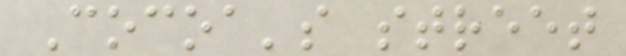Cocoa's street
